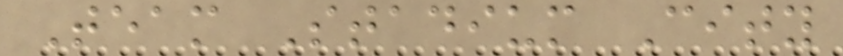Team Stadium City
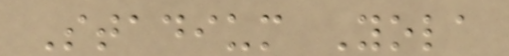Stadium Yola
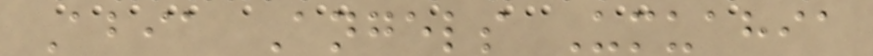Abia Angels Umuahia
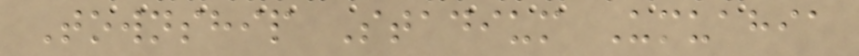Township Stadium Umuahia
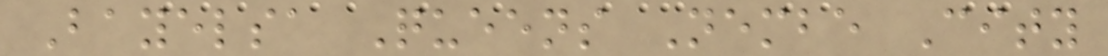Bayelsa Queens Nembe City
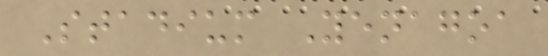Stadium Yenagoa
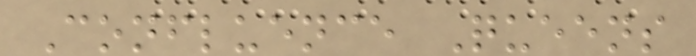Confluence Queens
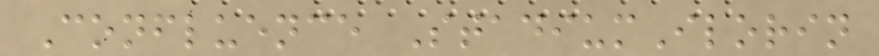Confluence StadiumIlorin
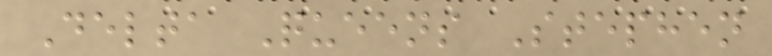Delta Queens Stephen
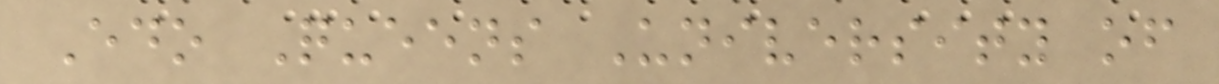Edo Queens University of
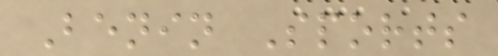Benin Sports
